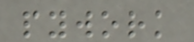pywork
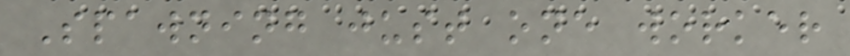Spawning just one worker
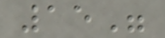15"
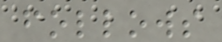follows
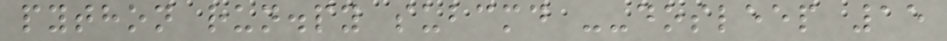python run.py subcmd --dosleep 15
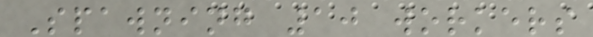Spawning 10 workers
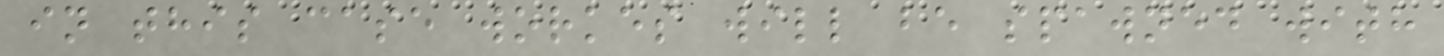in this case workes will be spawned with
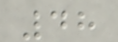48
